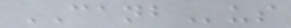CANBus
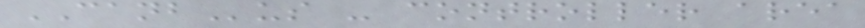CANBus - controller area
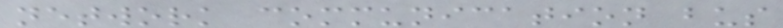network communication bus
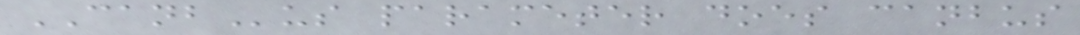CANBus parameter does canbus
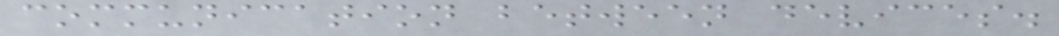communication between devices.
